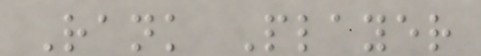Rank Player
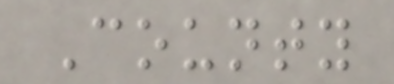County
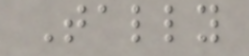Tally
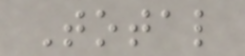Total
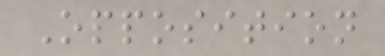Opposition
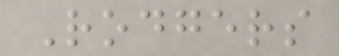Rodgers
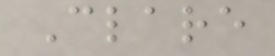Clare
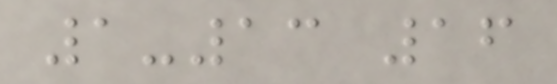1-13 16
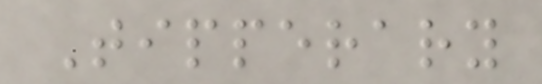Tipperary
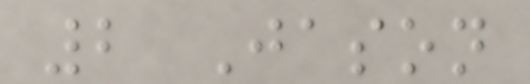2 Jason
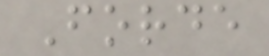Forde
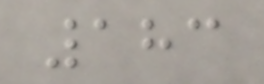183
